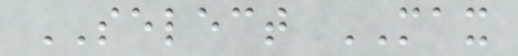SELECT MAX
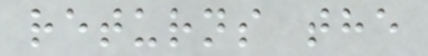returns the
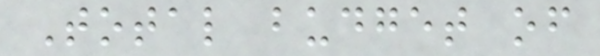Total budget of
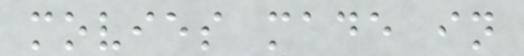movies made in
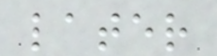later
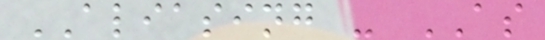ALIASING - AS
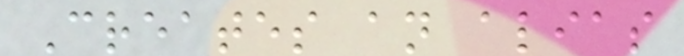Creates an alias
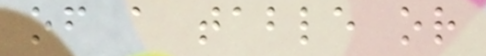of a table or
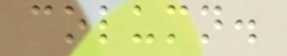column.
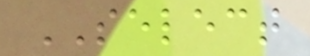SELECT
